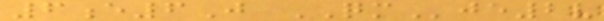6e6J QMje2v
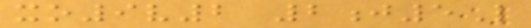xo9v2 2j5L
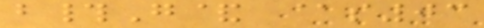b#G& @s03
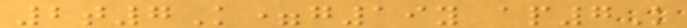2t7K=g19y ap7K
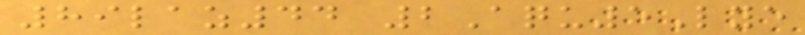89laz44 2Aqu5Lye
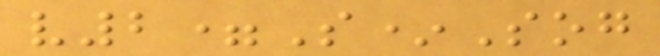v2=S*Sog
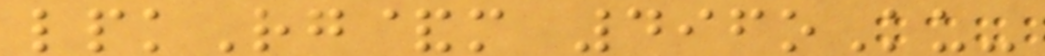lpkRg&m 496oKu-
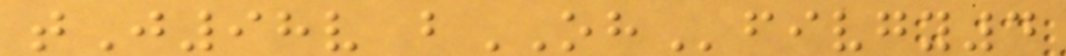tJ98v bOHfivgy4
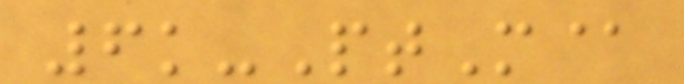6k-PtM@
